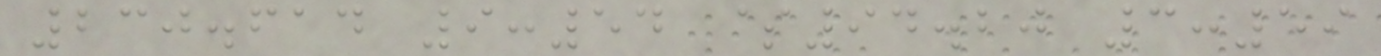230.614 9:54 $94.20 3:59
